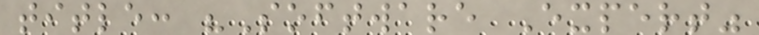title: "Software Expert"
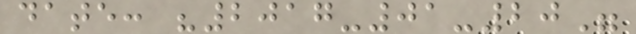date: "2017-01-20"
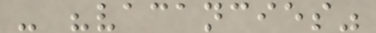- "vacancies"
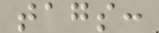tags:
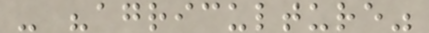- "agriculture"
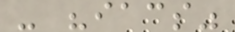- "iacs"
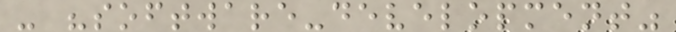- "software-development"
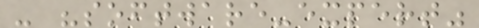- "software-expert"
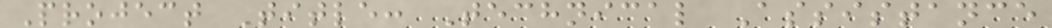Project Title: Technical Assistance
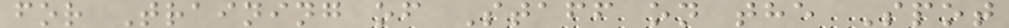for Training of Staff on the Spot
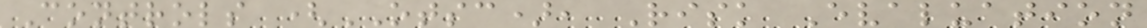Controls (OTSC), Risk Evaluation
